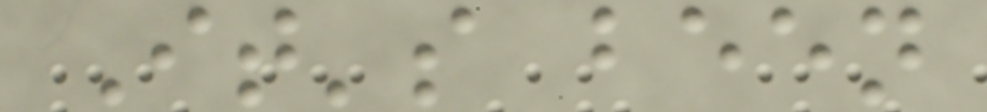It's been
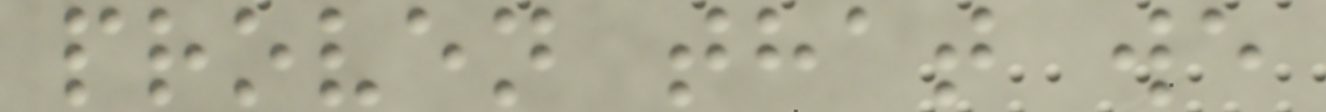proven that we
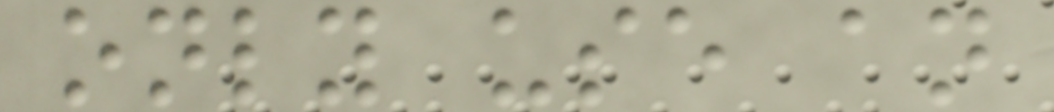only use an
